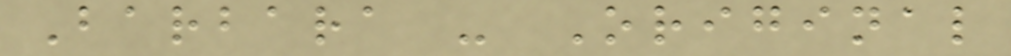Barbara - Original
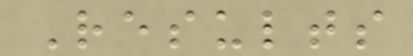Results
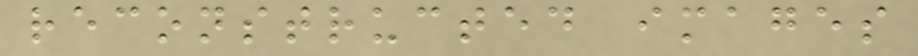reconstructed images
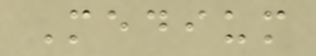Medium
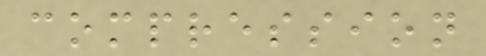compression
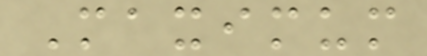Maximum
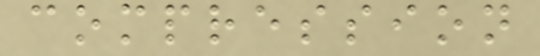compression
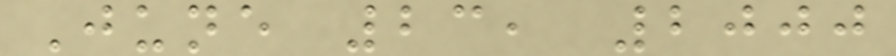June 23, 2000
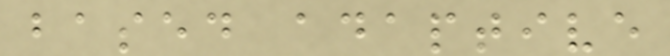based adaptive
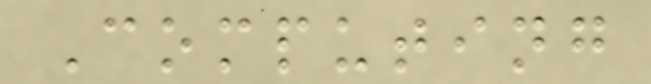Computing
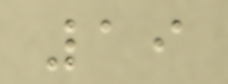19
